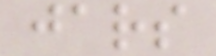jars
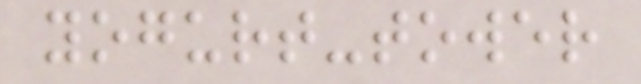yogurt-tower
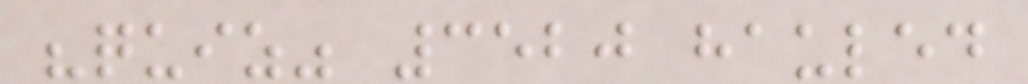"quiz" 3520 hauled
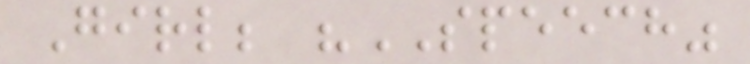Girl; "SPEECH"
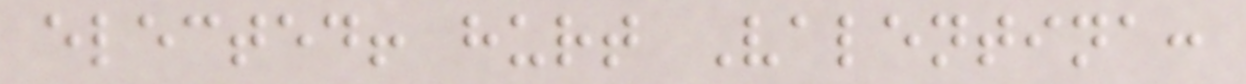elected! hurt Valentina:
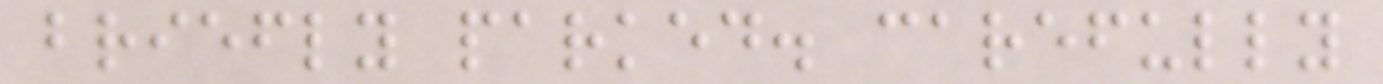briefly parked. carefully
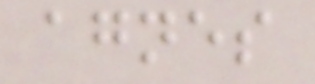agnes
